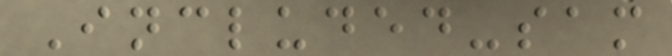Included-sam
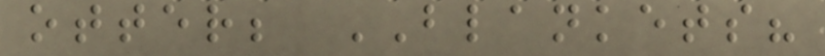otter; BLANKETS?
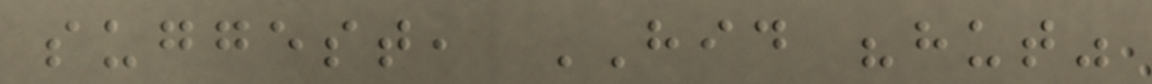suggest, HID "hut"
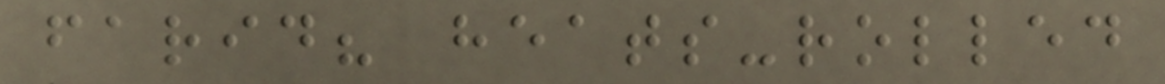farid? heats-rolled
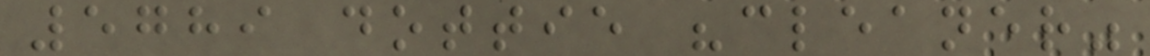5789 dottie "cleaner"
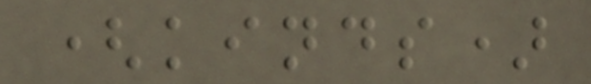(kinds)
